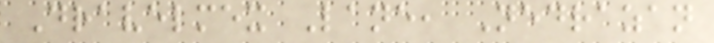Dravelmex Lane, Nedrazan
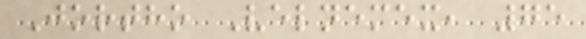Jortho Velnemex, 75
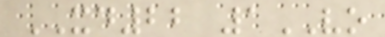XD22 1VO
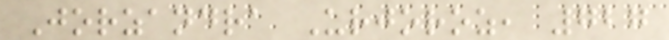Jorzandra Urjoroz, 727
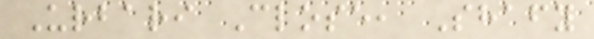Urbari Close, Shafy
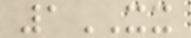1XX
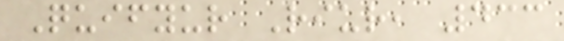Quifyur Riur, 433
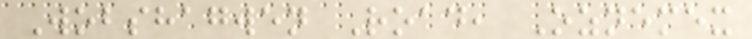Wobshagwen Road, Oznemex
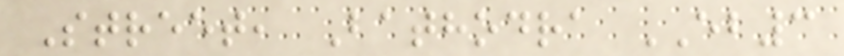Street, Bathodra EB3
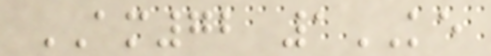AM72 1KE
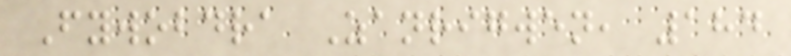Fywobdra Zanrigwen, 184
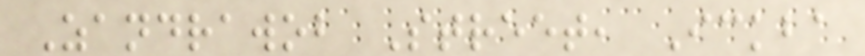Zandrawob Street, Ickba
